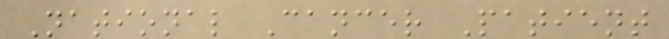National Cancer Patient
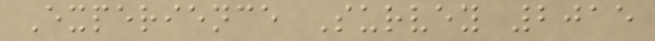Experience Survey 2015
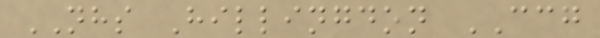NHS Hillingdon CCG
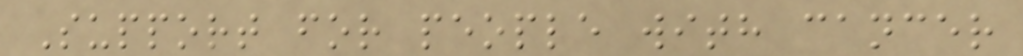Support for people with cancer
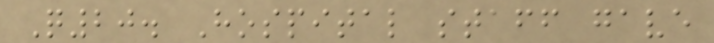Q20. Hospital staff gave
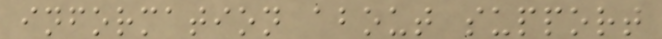information about support
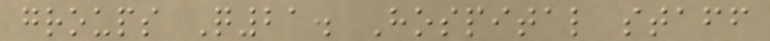groups Q21. Hospital staff
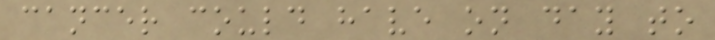cancer could have on day to
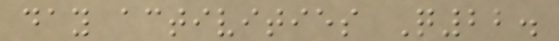day activities Q22.
